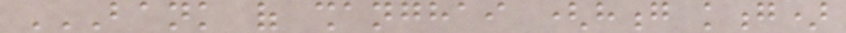BANK OF SHANGHAI (HONG KONG)
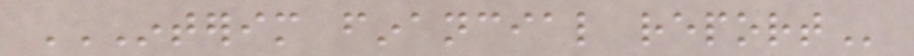INTERIM FINANCIAL REPORT
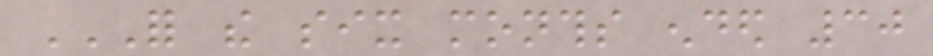FOR THE SIX MONTHS ENDED 30
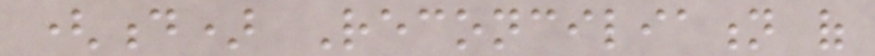(d) Reconciliation of
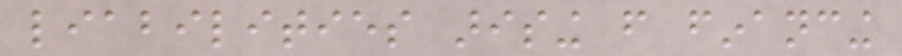liabilities arising from financing
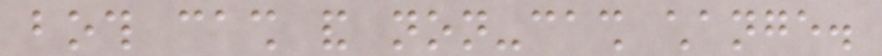both cash and non-cash change.
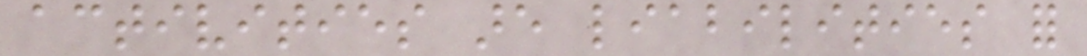activities are liabilities for
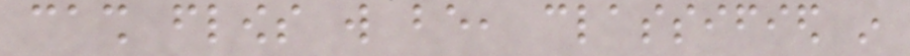cash flows will be, classified in
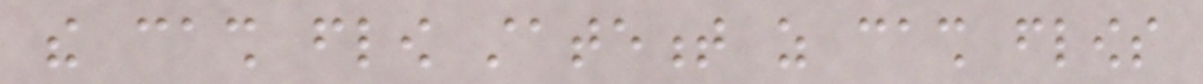the cash flow statement as cash flows
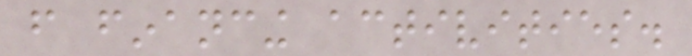from financing activities.
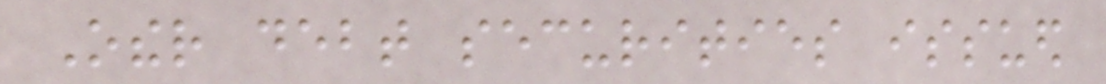Other debt securities issued
